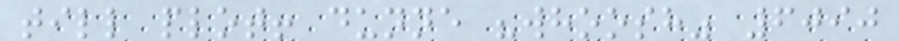till plot! dunne "whoosh" 6090
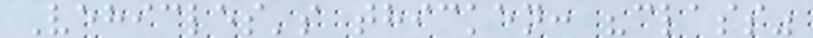Vehicles's thicken: "class"
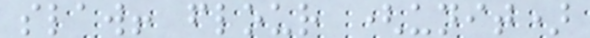slaw! flour (unit)
